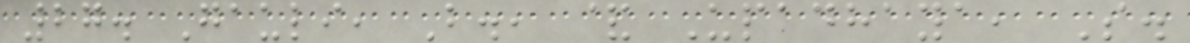27. Gauli, B., & Upadhaya, S.
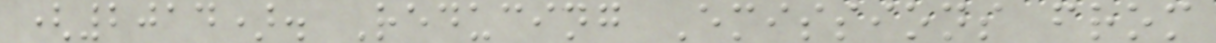(2014). Reducing Emissions from
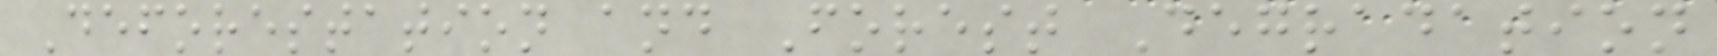Deforestation and Forest Degradation
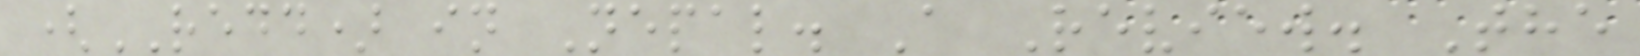(REDD) in Nepal. A Review. The
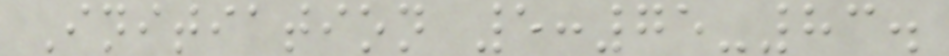Initiation 5:75-83.
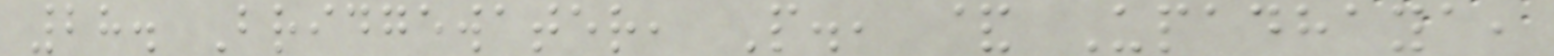28. Bridgewater, P., & Upadhaya,
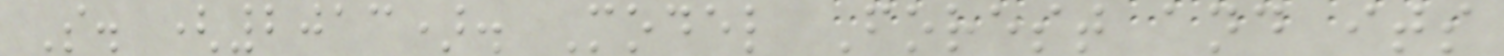S. (2013). Model Forest and its
